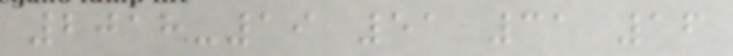2018-19 51 31 16
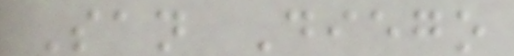San Diego
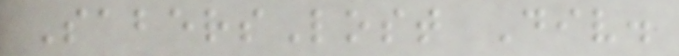SabersLost Div.
